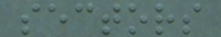sectors
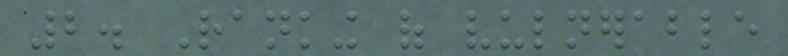2. Ranking of vulnerable
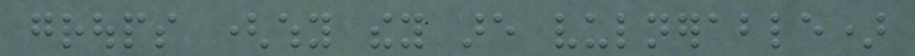groups (why they are vulnerable)
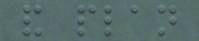and plan
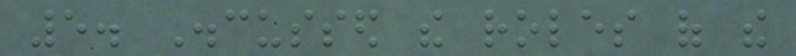5. Discussed the roles of the
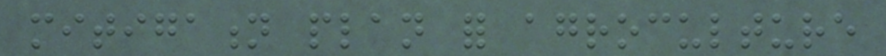mitigation plan for agroculture
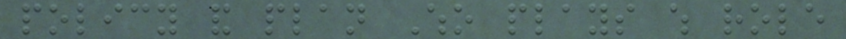policy and plan Who plays which role
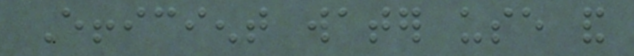Efficient water use and
